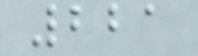221
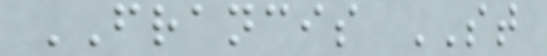FRANCIS ST
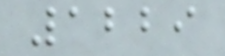1229
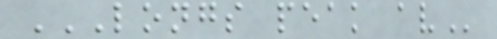LONGS PEAK AV
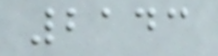2143
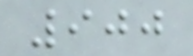900
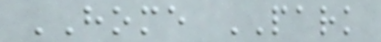HOME PARK
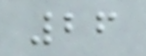26
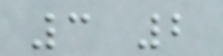3 2
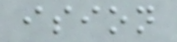ision
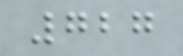727
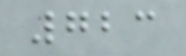723
